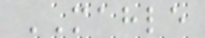MAHLE
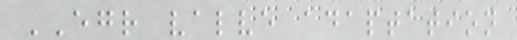EGR valve adaptation
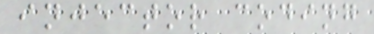injector coding
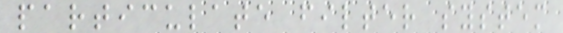particulate filter system
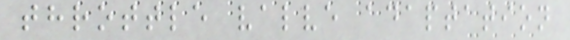throttle valve adaptation
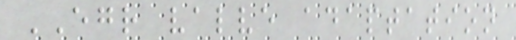EGR valve adaptation
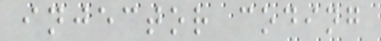injector coding
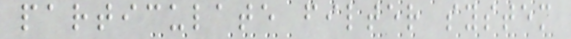particulate filter system
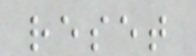reset
